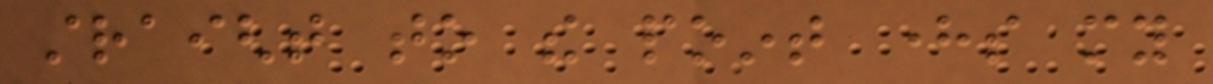straight to the point heres my
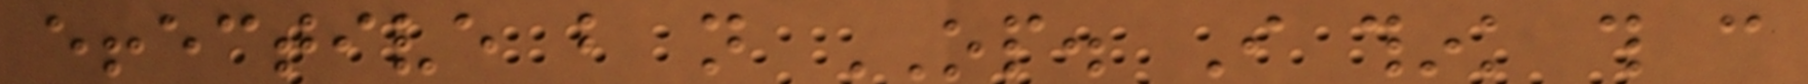effective but not OP. I think this can
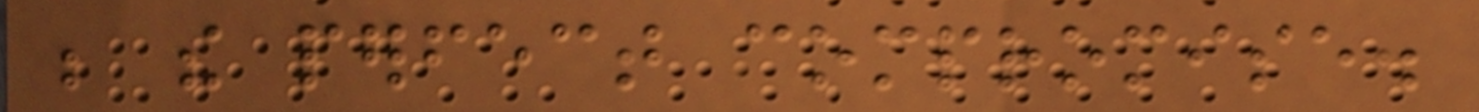be the perfect compromise.
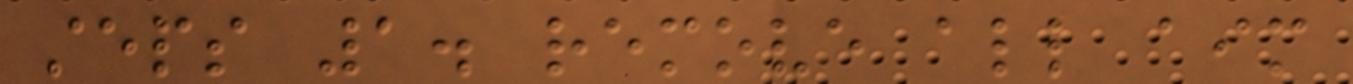steps 1. remove all aim
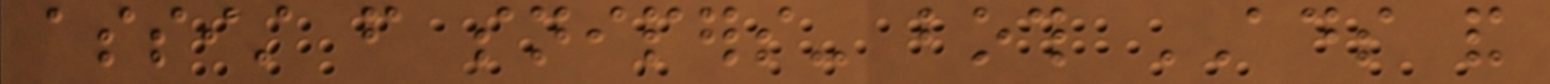assist from snipers- both ADS and
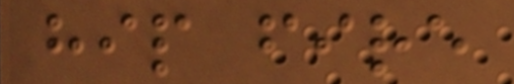hip fire
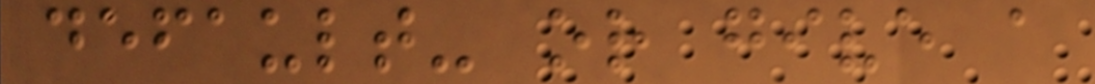default- or give a
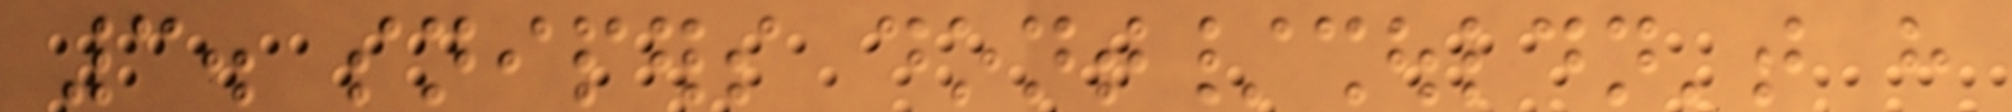3. snipers dont/shouldn't have
